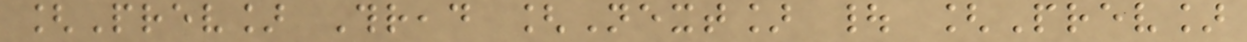[Prev] Thread [Next] | [Prev]
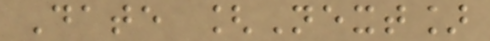Date [Next]
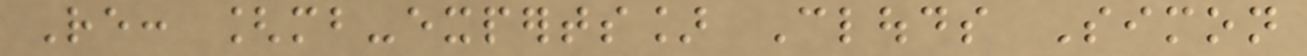Re: [mb-experts] Clouds Simon
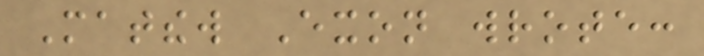Matthew Exon wrote:
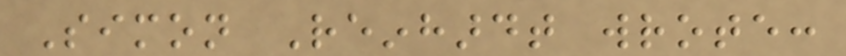Simon Reinhardt wrote:
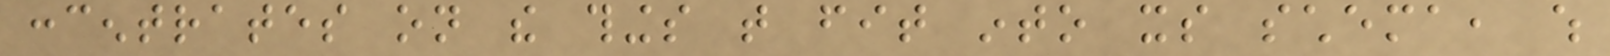concentrates on the things that fit into its schema, which
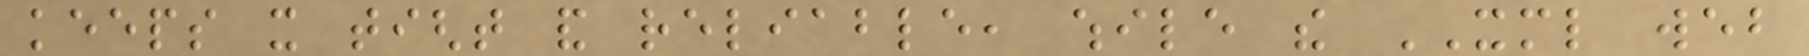keeps it tight and reliable, while the XML web
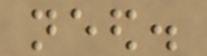need.
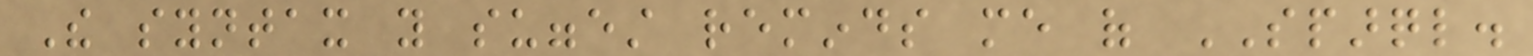The syntax you suggest reminds me of SPARQL.
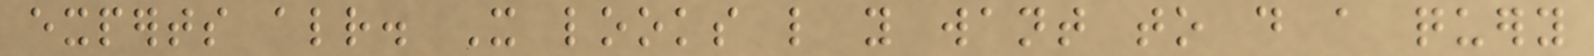experts already. It looks like you want to do a query
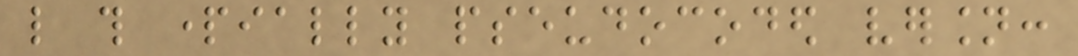like this partially pseudocoded version:
